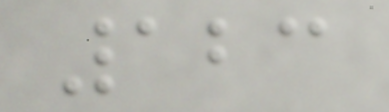123
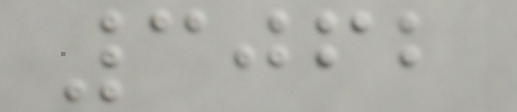3062
